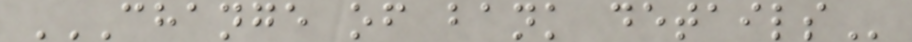CHANGE OF BANK DETAILS
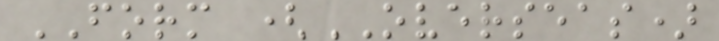FORM (OVERSEAS)
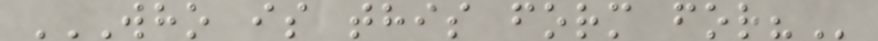WHO IS THIS FORM FOR?
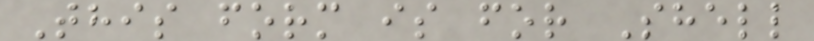This form is for Shell
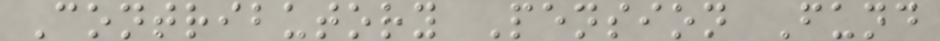Contributory Pension Fund
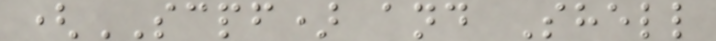(SCPF) and Shell
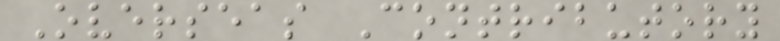Overseas Contributory
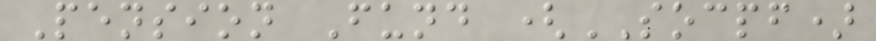Pension Fund (SOCPF)
